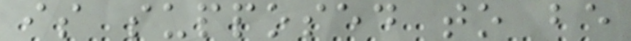is supposed to be
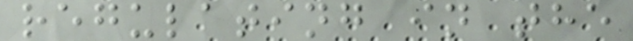regulating in the
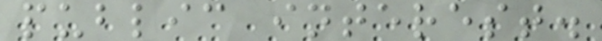public interest.
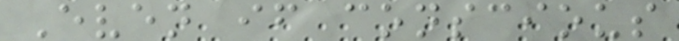Even if conscious
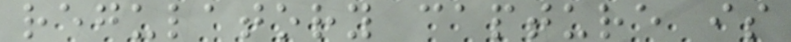regulatory capture is
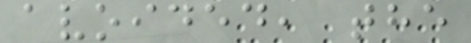avoided, the
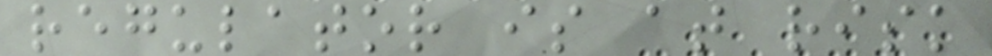regulator is at risk
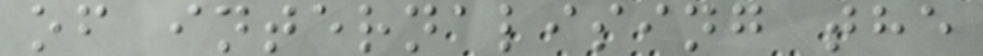of internalising the
